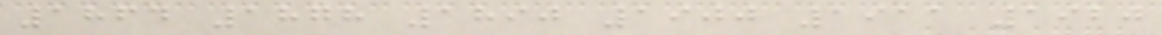1864 1878 1890 1900 1911 1920
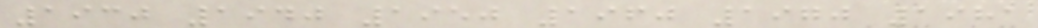1930 1940 1950 1960 1970 1981
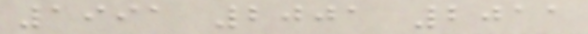1991 2001 2011
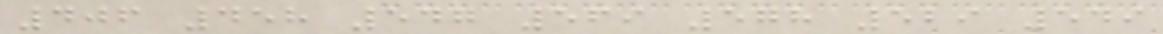406 458 547 569 578 529 549
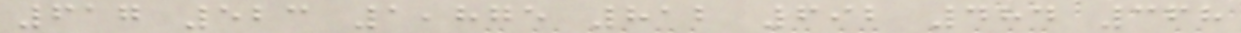617 523 1,875 812 692 484 368
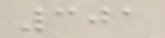301
